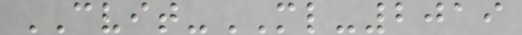CVIT-ML-2019
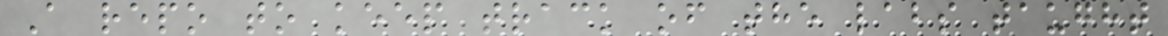A repo to keep track of the labs taught
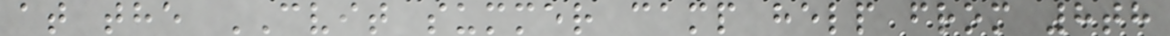at the CVIT summer camp help from 8th
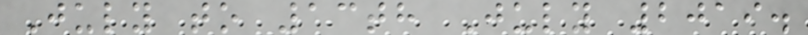July to 13th July 2019.
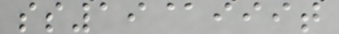ss19@iiit
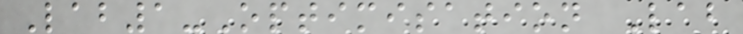Lab1-Optimisation Lab
